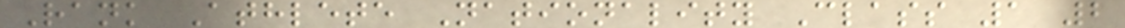Rank Athlete Nationality Class 1 2
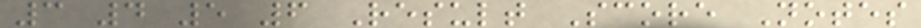3 4 5 6 Result Score Notes
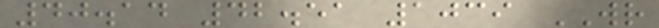40.14 42.51 1039 WR
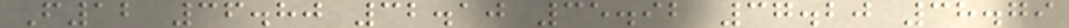F12 36.80 32.10 35.92 37.20 38.79
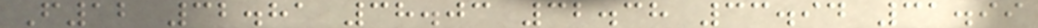F12 32.81 38.03 32.38 33.94 31.99
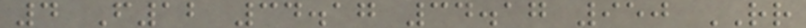4 F12 34.17 34.17 950 RR
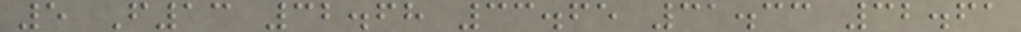5 F13 32.68 33.65 31.33 32.61
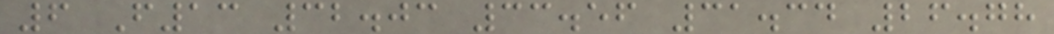6 F13 32.03 33.56 31.34 26.78
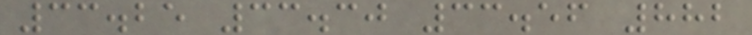33.25 33.30 33.56 882
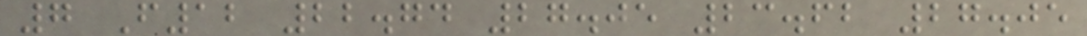7 F12 22.74 27.05 23.62 27.05
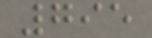795
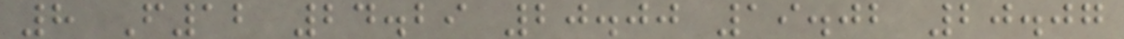8 F12 24.29 20.00 19.02 20.07
